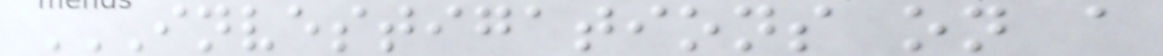INVESTIGATIONS ON A
